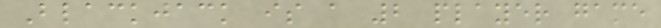Blackjack is a 2 player game
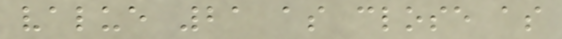value 21 as close as
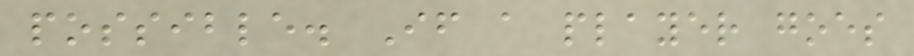possible. If a player goes
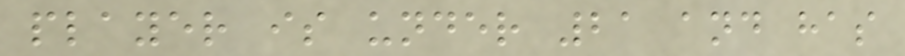player is under 21 and has
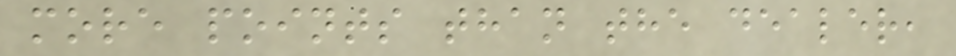more points than the dealer,
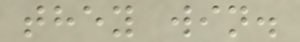they win.
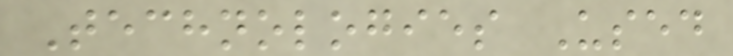Technologies Used
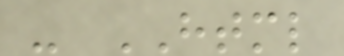- HTML
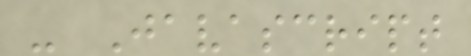- Javascript
